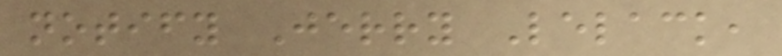notify Jerry Lelack,
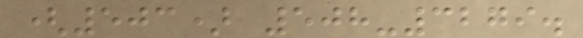(503) 508-3279.
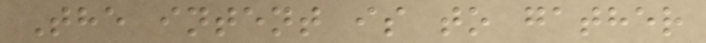The intent is to gather
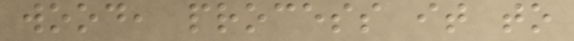wood, process it to
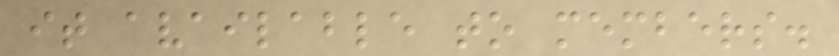it available to members.
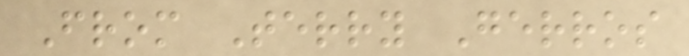From Terry Gerros
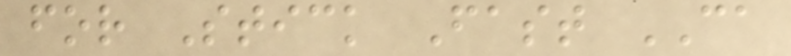for Stick Fast CA
